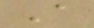A
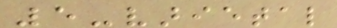5-varietal
